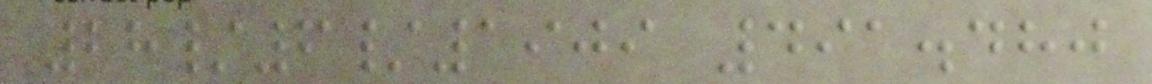28/6/1909 491.480
